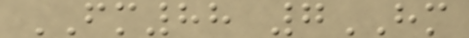FM88 7HM
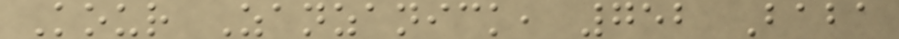Kour Zanzanick, 752 Baba
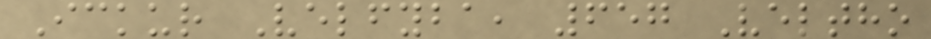Ickur Velfyba, 657 Veltho
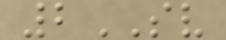2SV
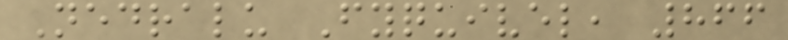Nedralu Fyquivel, 866
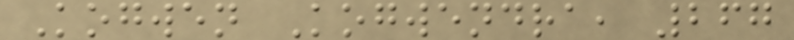Kogwen Kogwendra, 267
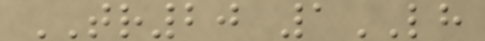TR20 1LH
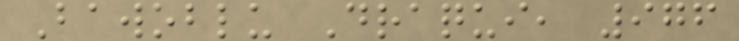Bawoblu Draqui, 976
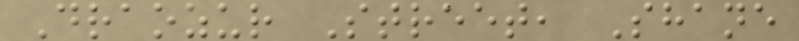Draozur Street, Shane
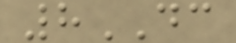8DC
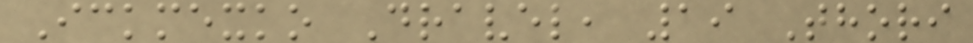Ickmexko Dravel, 19 Thori
